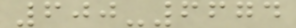600-6674
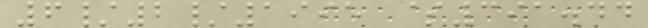6/2/1995 $391.44
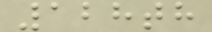128th
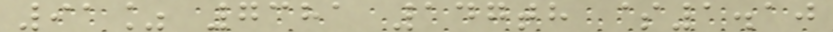91% 7381 147th $1.10
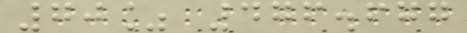70% 476.677
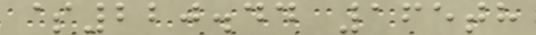$220.44 165th
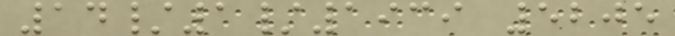14/1/1939 5205
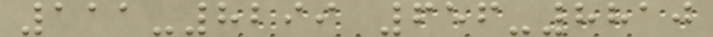111-8299 656-8810
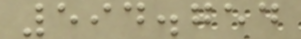594.754
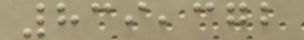839,372
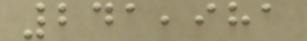241,981
